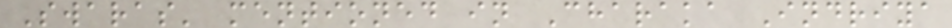Swaras' mentioned in Charaka Indriya
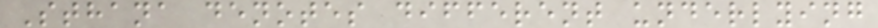Sthana denotes different underlying
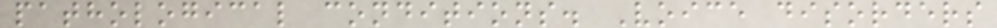pathological conditions. Voice disorders
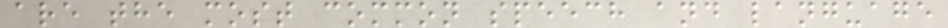are the most common speech and language
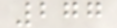277
